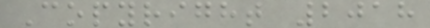Copyright 2018
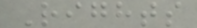Rights
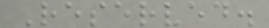Reserved.
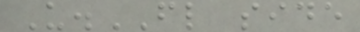U.FL side
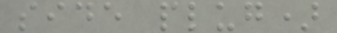side plug)
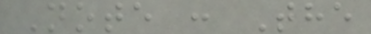Note : The
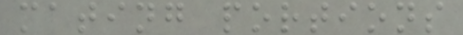mating portions
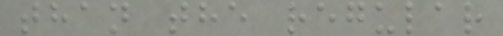than the regular
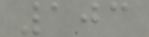103
